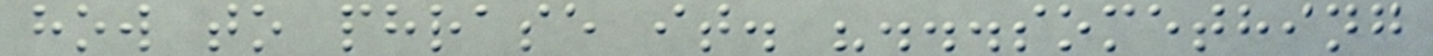how to phrase it. "...something
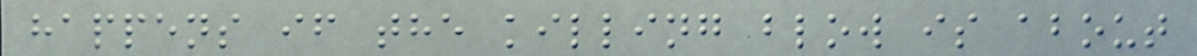happens if the killing blow is about
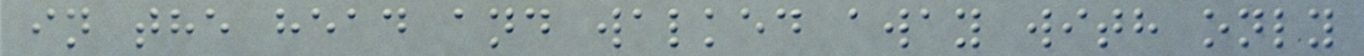in the head and walked away with only
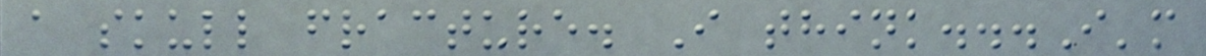a skull fracture. I think...I'm
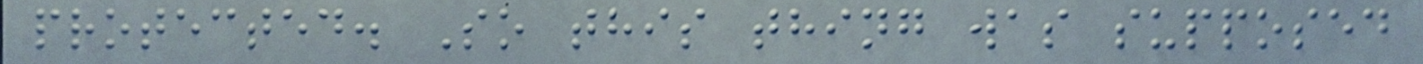protected. So this thing was supposed
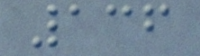136
